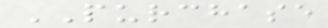PURCHASE
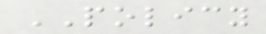POLICY
